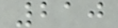210
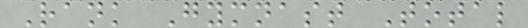Rank Gymnast Total
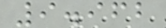9.962
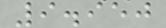9.950
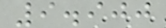9.900
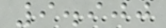9.900
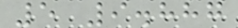5 9.887
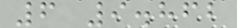6 9.862
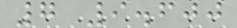7 9.600
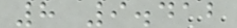8 9.412
